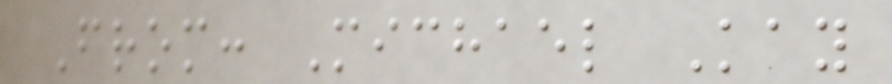From: Michael Kay
